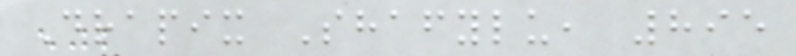Drapix Shafylu, 895
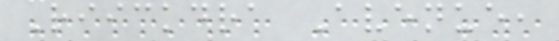Riickdra Avenue,
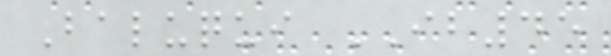Baluqui IB45
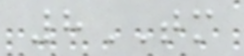8TM
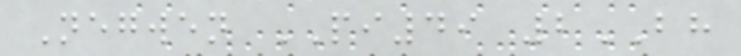Negwen PI49 2BH
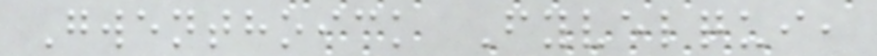Gwenthoick Fyvelqui,
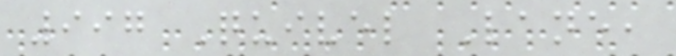997 Quivel Lane,
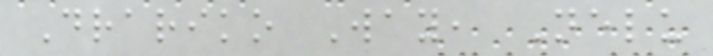Drariko Way, Nelu
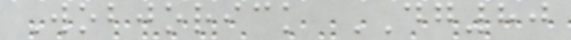Wobjorick DG80
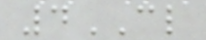4CL
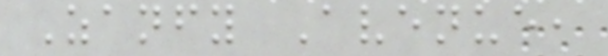Zanfy Avenue,
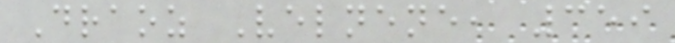Draoz Velnene, 359
